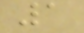1
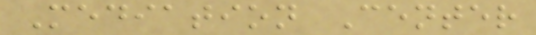Mediation Center
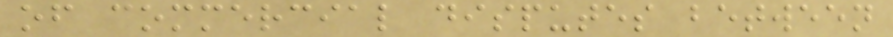of commercial disputes between
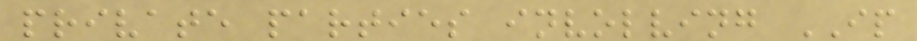private parties involving IP
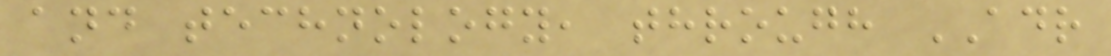and technology, through ADR
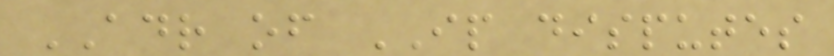ADR of IP disputes
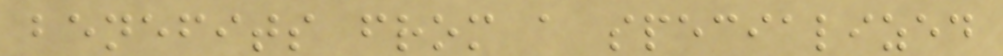benefits from a specialized
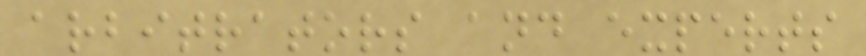arbitrators and experts
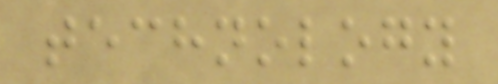technology
